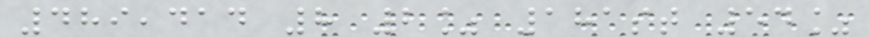489,414 8 2% 181st 54%
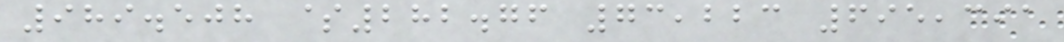989.508 $282.76 73,223 695,391
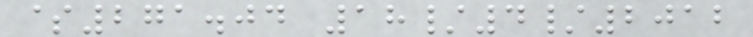$271.04 18/4/2012
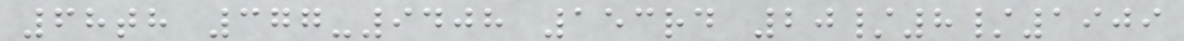68th 377-9408 153rd 20/8/1909
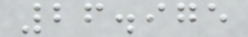26.975
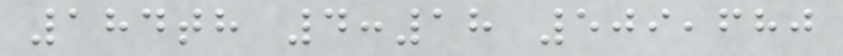184th 4:18 509,680
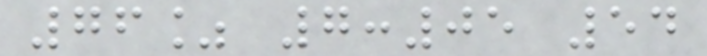76% 7:05 54
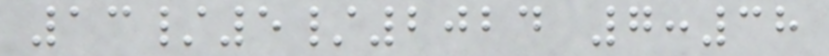13/5/2024 7:38
